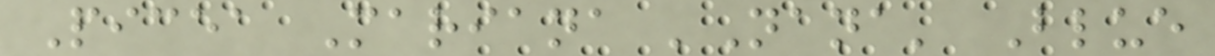Picea Mariana 'Nana' Blue
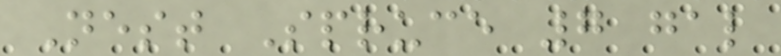Nest Spruce 7 gal
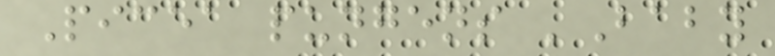Picea pungens 'Baby
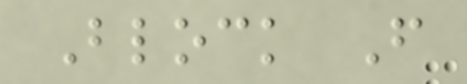Block F
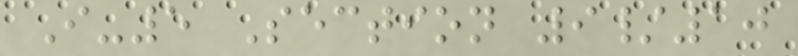I-5 Section 9/10
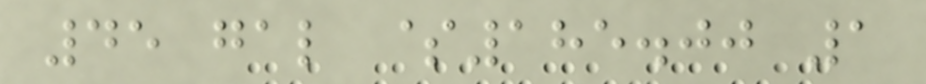45 gal $185.00 1
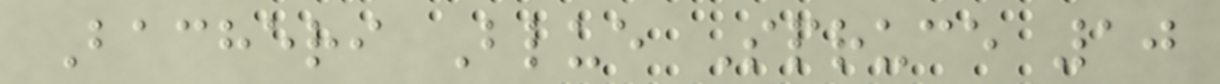Bacheri Blue Spruce 10
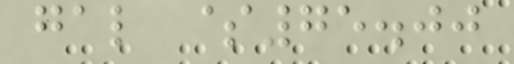gal $75.00
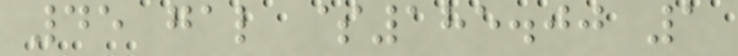45 gal $185.00 1
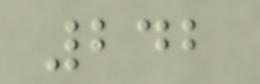242
